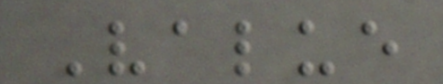Value
